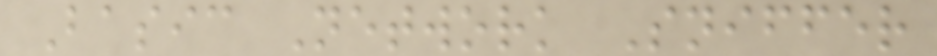Basic Network Sniffer
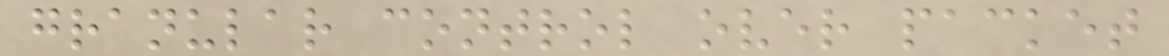granular control over packet
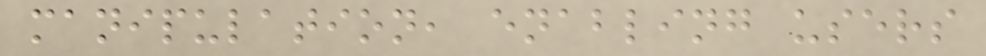manipulation, enabling users
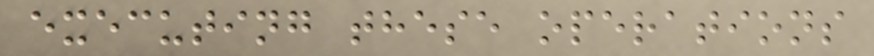executing these operations
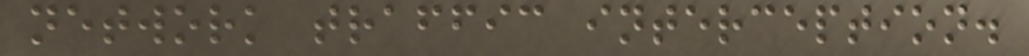network traffic interception.
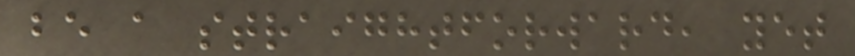be a straightforward, yet
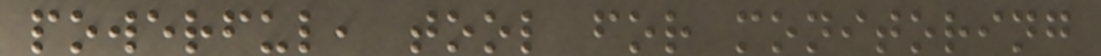powerful, tool for monitoring
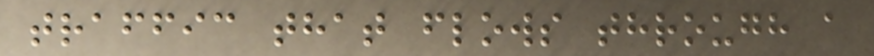traffic that flows through a
